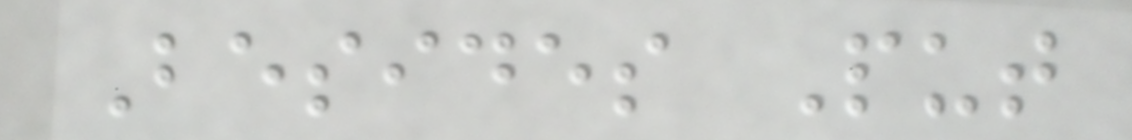Besides Put
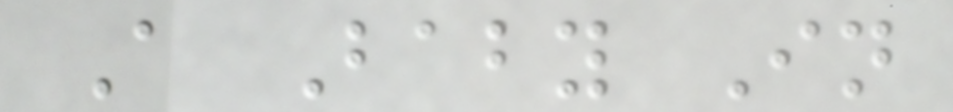A Baby In
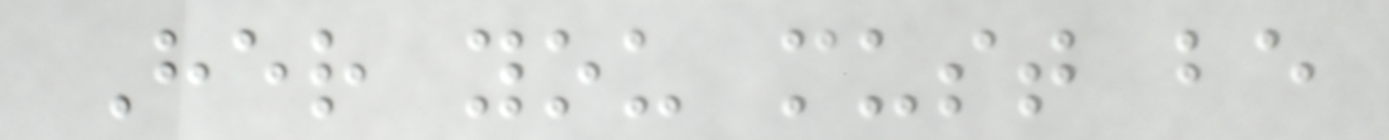Her you must be
